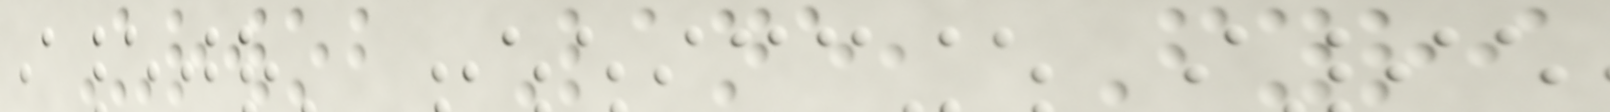Urwob Lane, Fyri
